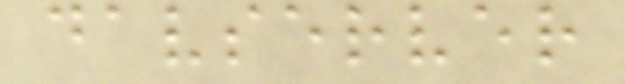davserver
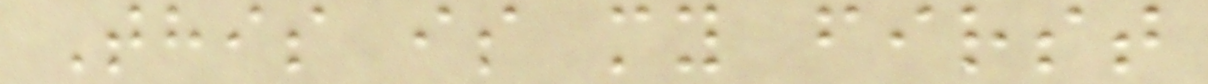This is my first
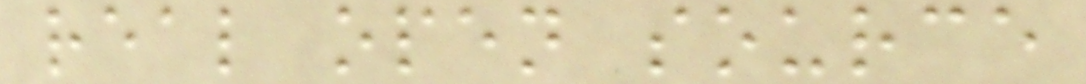real open source
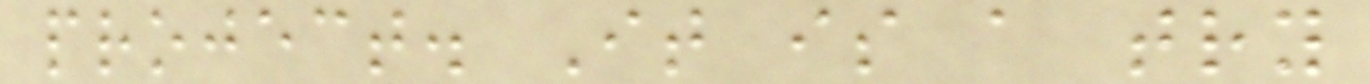project. It is a try
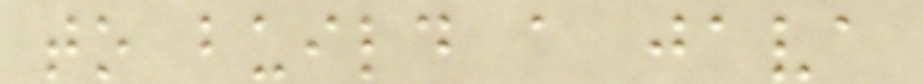to build a java
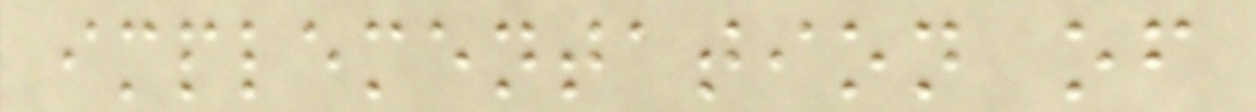implementation of
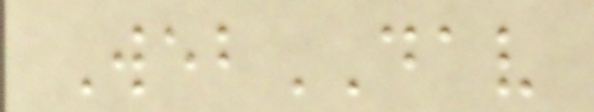WebDAV
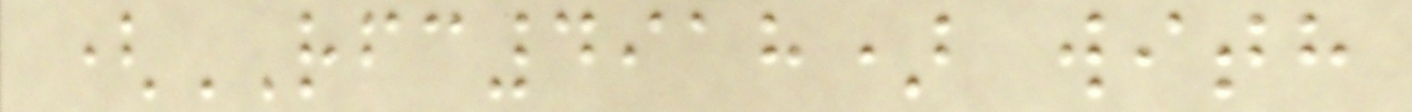(RFC4918) with
